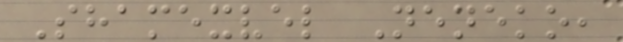Shamexvel Neneko,
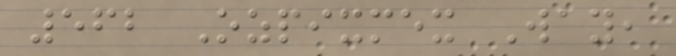562 Ozpixmex Way,
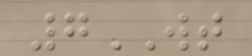7WT
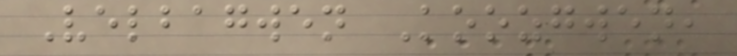Velbagwen Koozgwen,
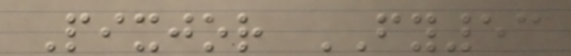Pixjor FY53
